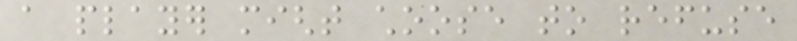a player might choose to refuse
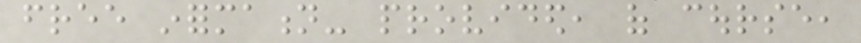free information- provided, of course,
